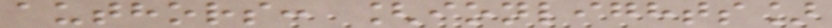authors: [ionlights]
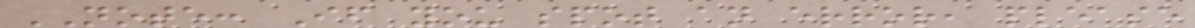NOTE: If you spot an error, please
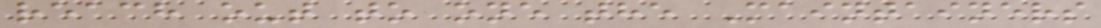reach out to one the Maintainers
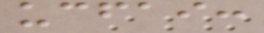ucfai:
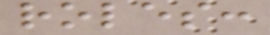roles:
